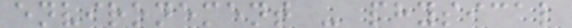environement - physical
